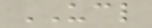UCL
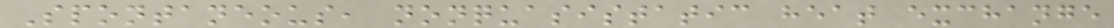Spontaneous, nonquasistatic heat exchange
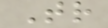Tr
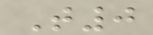T0
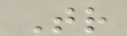Tr
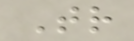Tr
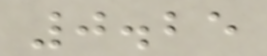0.25
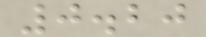0.20
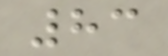83
